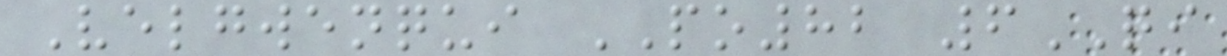Velgwenqui PO82 6QI
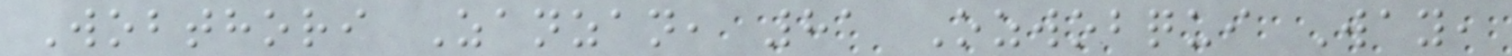Wobthori Zanzan, 81 Ozwobqui Way,
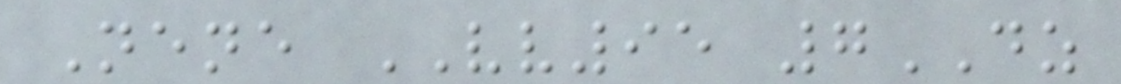Nene VV95 7DZ
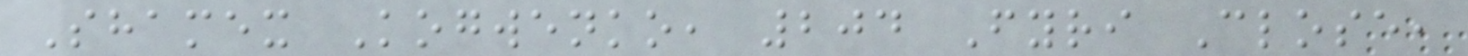Shamex Kogwenko, 204 Fyri Close,
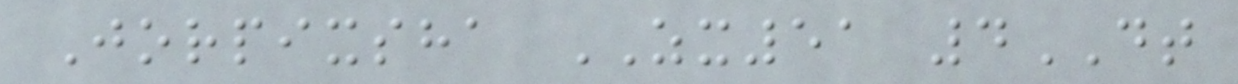Jorpixsha ZX51 4DT
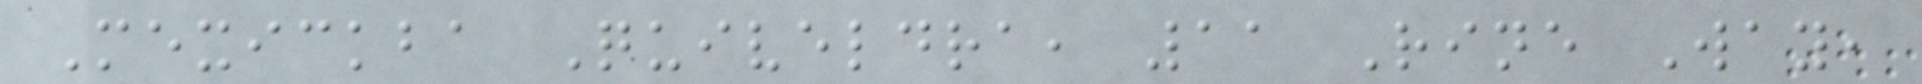Mexickba Quiveldra, 11 Rine Way,
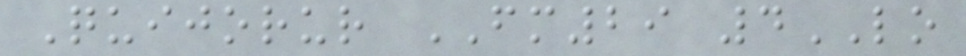Quijorur FM29 4LO
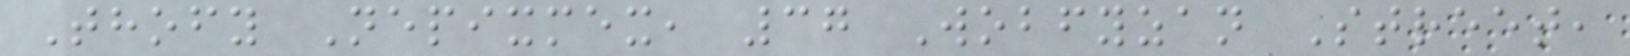Thofy Nepixmex, 37 Wobfyzan Street,
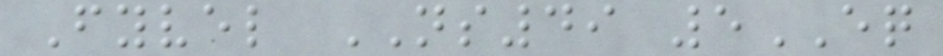Fyvel NS49 5EQ
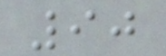90
